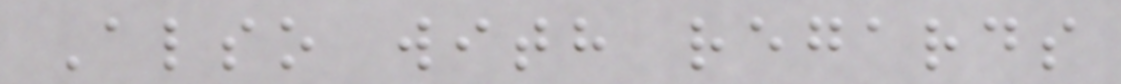Also with regards
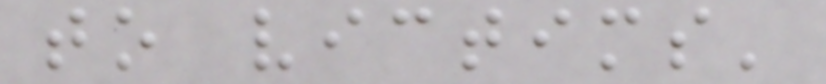to victims'
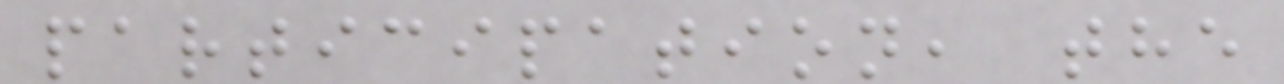participation, the
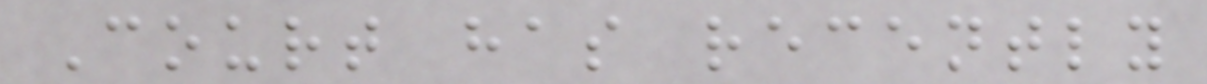Court has recently
